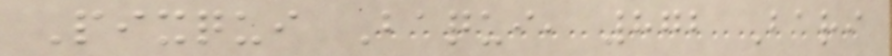Pixqui Baqui, 872 Bari
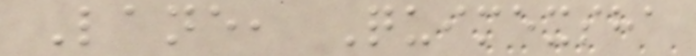Lane, Quimexsha
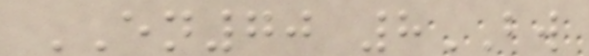EN70 8BW
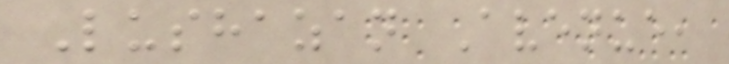Lushazan Avenue,
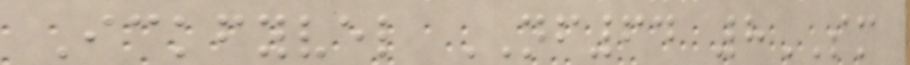Ickfyvel NF64 8SM
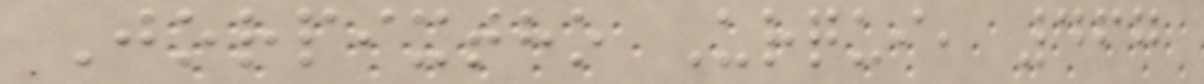Jorpixtho Urqui, 467
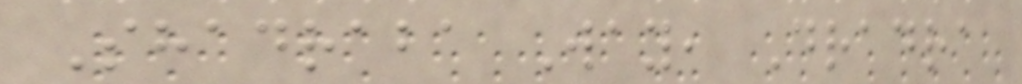Shadraba Way, Dradra
